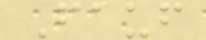Fauf
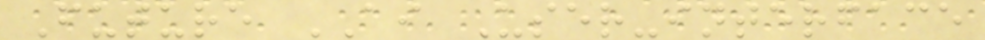Future AI User-interface
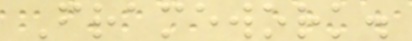Framework.
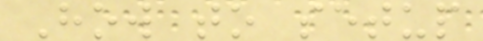How to setup
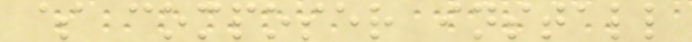$ composer install
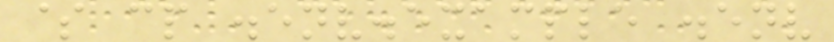$ cp .env.example .env
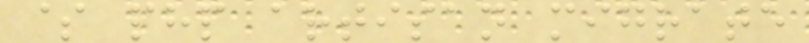$ php artisan migrate
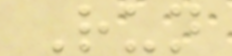Run
